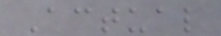Actual
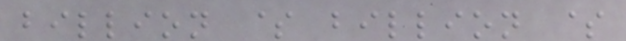billion $ billion $
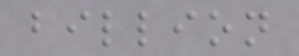billion
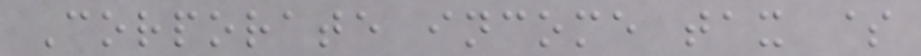Corporate income tax $
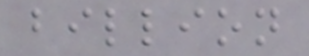billion
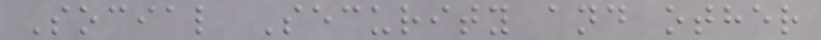Social Security and other
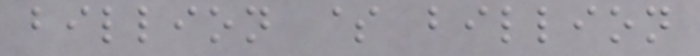billion $ billion
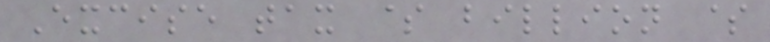Excise tax $ billion $
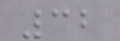32
